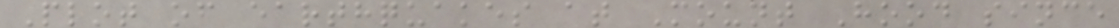Plot of earthquakes at Mount Hood since
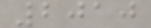2010
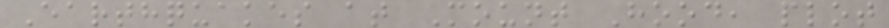Earthquakes at Mount Hood, plot
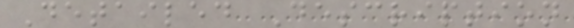Detailed Description
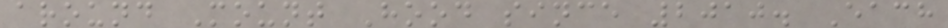around Mount Hood since 2010. Each
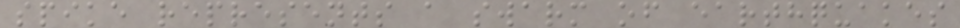spike represents a swarm of earthquakes
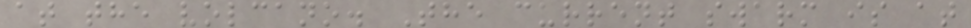at the volcano. The current swarm is at
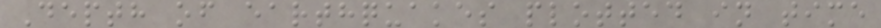Depth of earthquakes plotted in time
